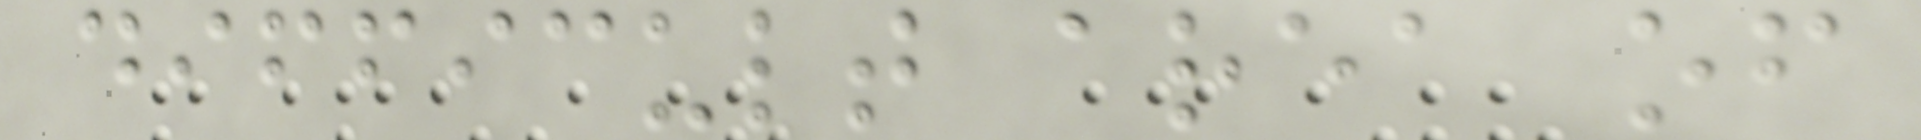difficult area of
